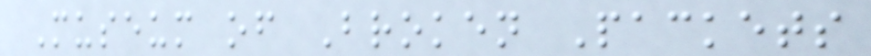Museum of Broken Packets
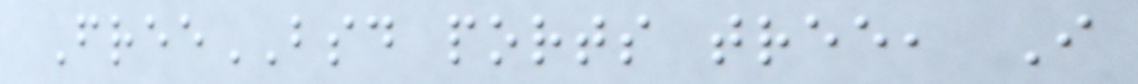FreeBSD ports tree, I
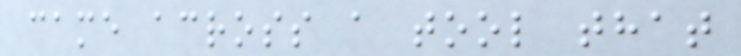came across a tool that
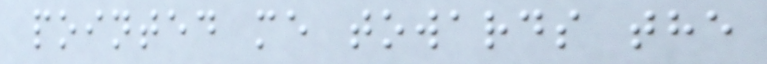pointed me towards the
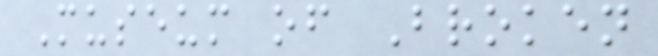Museum of Broken
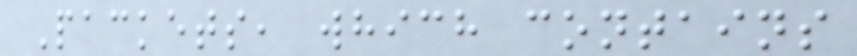Packets, which contains
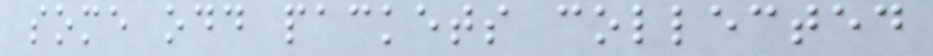some odd packets collected
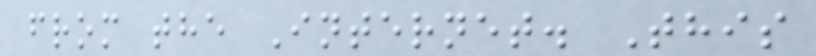from the Internet. This
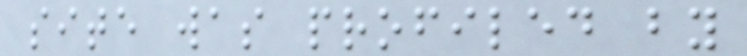site was profiled by
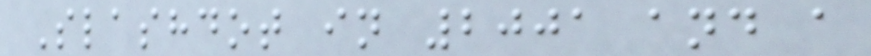Slashdot in 2001 and a
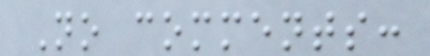No comments:
